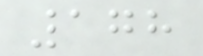178
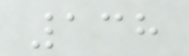138
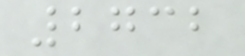2732
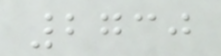2730
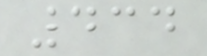434
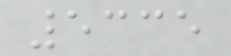5335
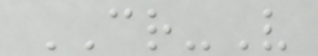CR-V
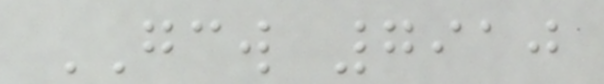GCW 7910
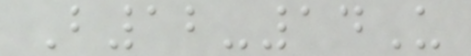B12-14U
